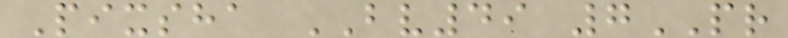Pixsha BV49 7PR
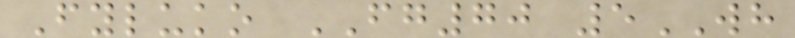Fyluko FG70 5WH
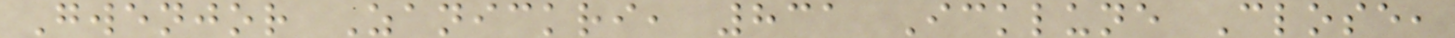Gwenjor Zanickri, 831 Icklune Close,
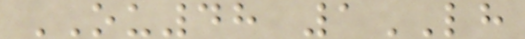OU48 1LH
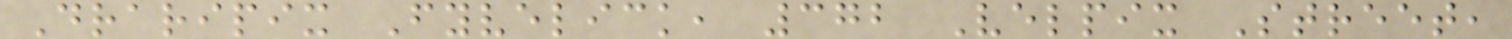Draripix Fyvelick, 372 Velpix Street,
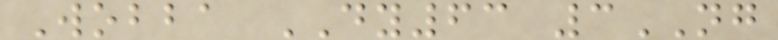Wobba DY63 3NG
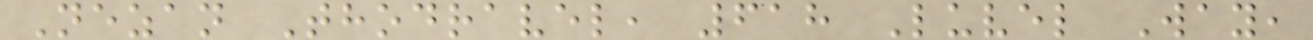Nezan Thodravel, 618 Luvel Way,
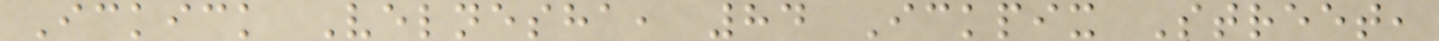Ickick Velnesha, 84 Ickpix Street,
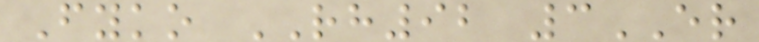Fyko RH92 3ER
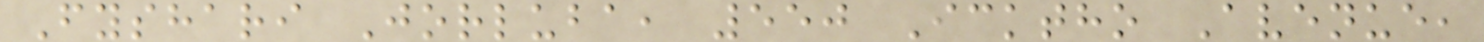Fyshari Jorluba, 550 Icktho Avenue,
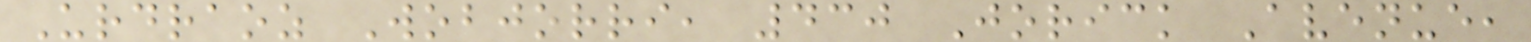Urdraoz Wobjorri, 430 Jorick Avenue,
